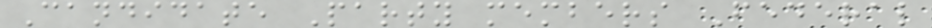Candidate Party members Federal
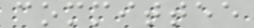committee
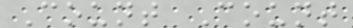Count Count
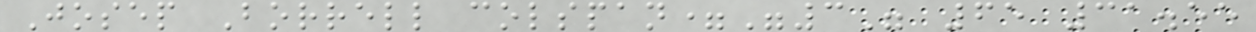Josep Borrell colspan="3" 65 31.55
